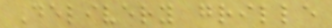Delivery grille
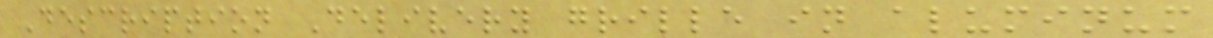Description Delivery grille in aluminum
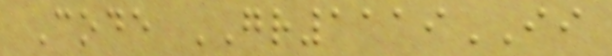Code GR1119II
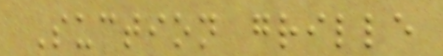Suction grille
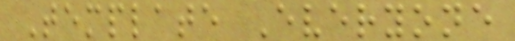Template Everyone
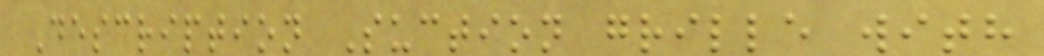Description Suction grille with
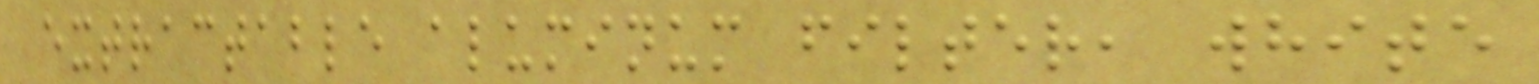extractable aluminum filter, white
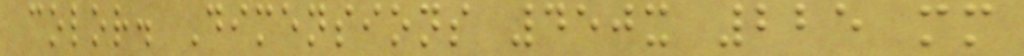color. Dimensions 450x 225 mm
